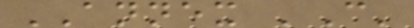ANNEX 'C'
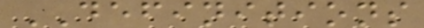DEFINITIONS
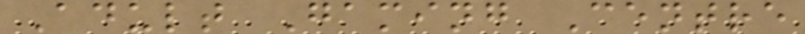Adult Gaming Centre
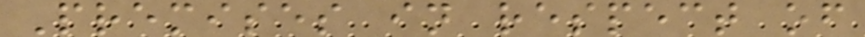Premises in respect of
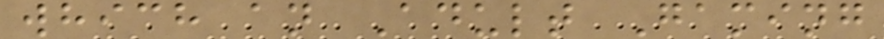which an Adult Gaming
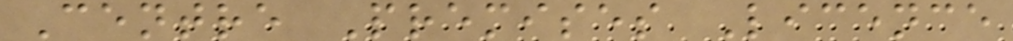Centre Premises Licence
